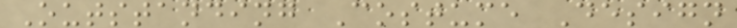Outstanding Costume Design
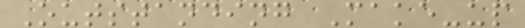Outstanding Make-up
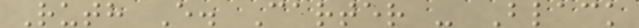Ruth E. Carter - Black
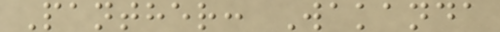Panther: Wakanda
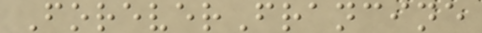ForeverFrancine
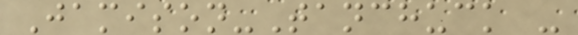Jamison-Tanchuck -
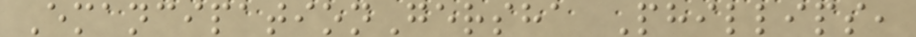EmancipationGersha Phillips,
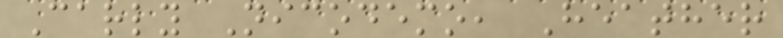Carly Nicodemo, Heather
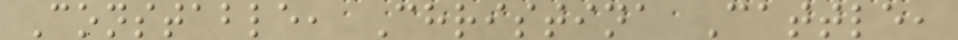Constable, Christina Cattle,
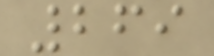269
